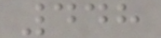448
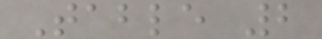Table 2
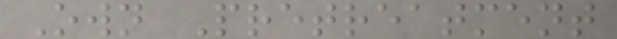Own Pretreatment
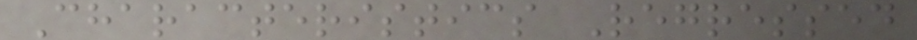Characteristics Regressed
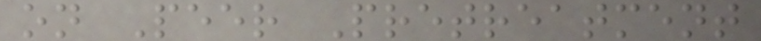on Peer Pretreatment
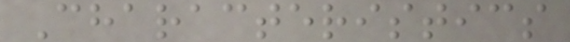Characteristics
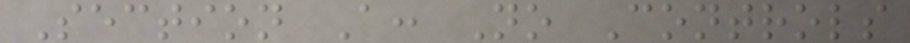Section A: No Controls
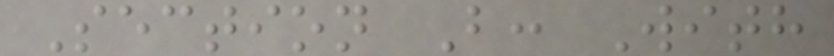Section B: With
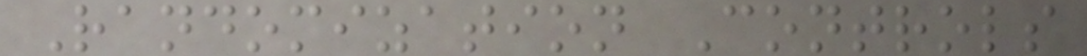Randomization Controls
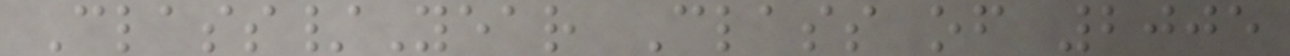Class/Year Class of 2005
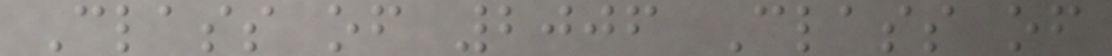Class of 2006 Class of
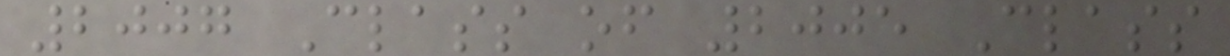2007 Class of 2005 Class
